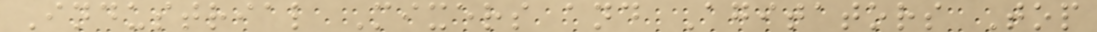Industrial Mixers and Agitators Top
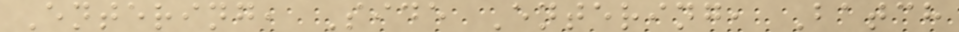Entering, Side Entering, Batch
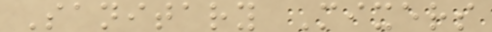Sanitary Mixers
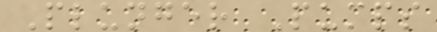Plunger Pumps
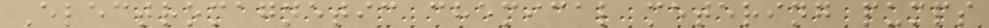Electromagnetic chemical metering pumps
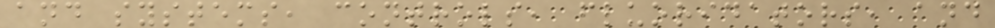and systems, controls, fluoridators, and
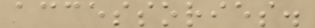accessories.
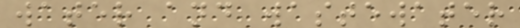water and wastewater
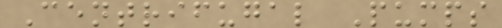Centrifugal Pumps
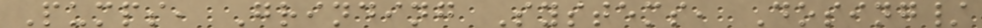Pumps, Grinding Systems, Dosing/
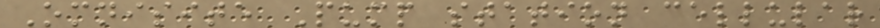Omnisite Pump station cellular
